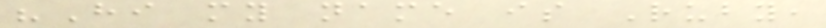"Hi my name is Ruby,
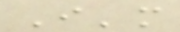I'm
